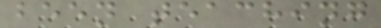been teaching
